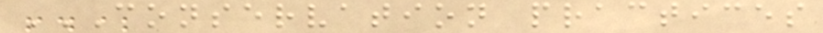CONSERVATION PRACTICES
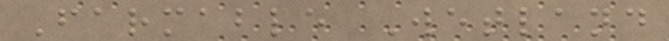Farmable Wetland
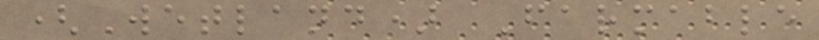(Wetland) Farmable
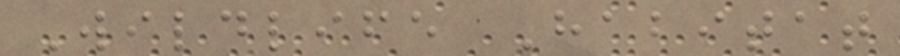Wildlife Habitat
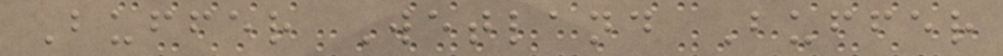Buffer Wetland Buffer
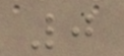0
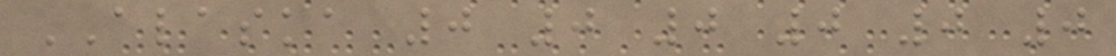ALASKA 0 0 0 0 0 0
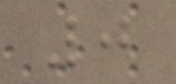0
